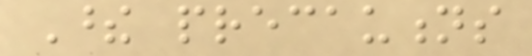These precautions
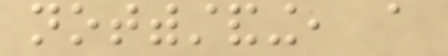notwithstanding, a
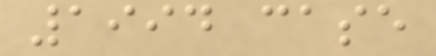1994 case
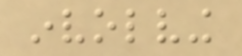involving
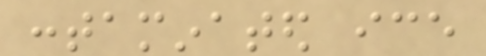contaminated ice
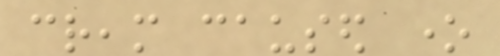cream caused one
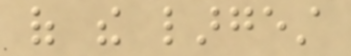of the largest
